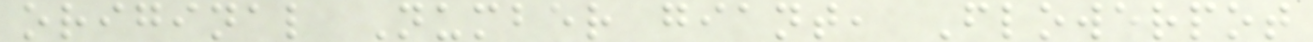original Number giant, Flowerpot
